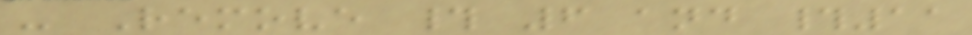- Remove # 6 and #11
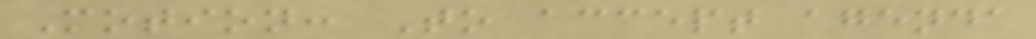Motion: To accept agenda
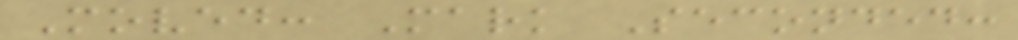Moved: Mark Seconded:
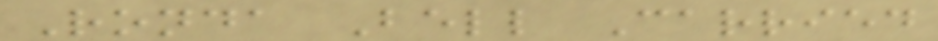Ronda Bell Carried
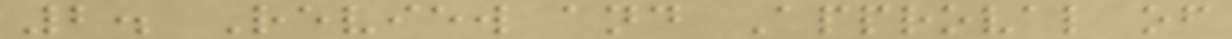2. Review and Approval of
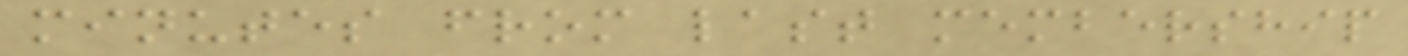minutes from last membership
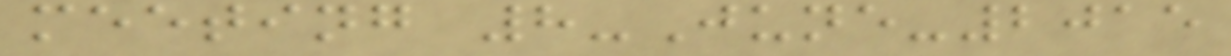meeting 8-June-2015
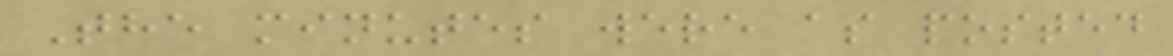The minutes were as posted
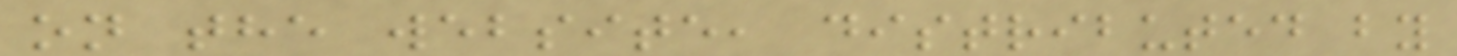on the website, distributed by
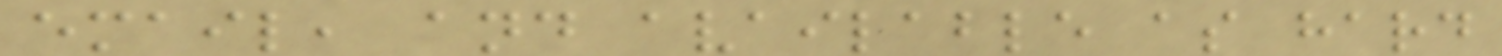email, and available as hard
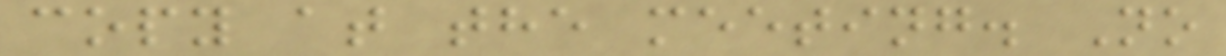copy at the meeting. No
